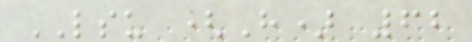LSU (H) 62
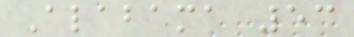Alabama 53
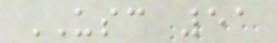USC 51
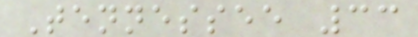Tennessee 33
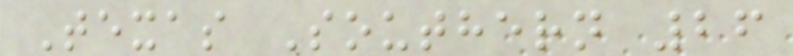Texas Southern 26
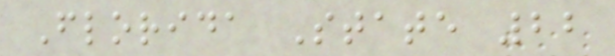Florida State 22
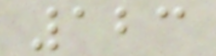123
